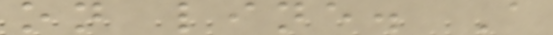on line. A
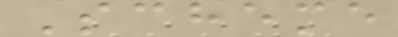Scheme
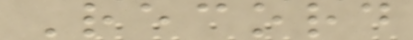Record
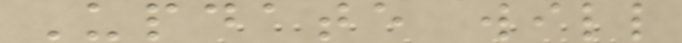Update will
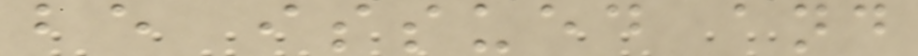be issued and
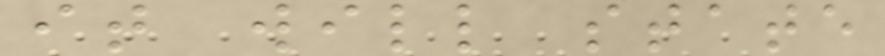it will state
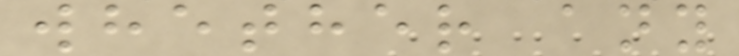whether any
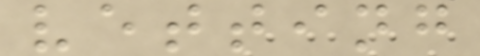vetting
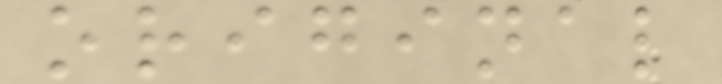original
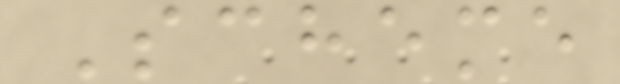Scheme
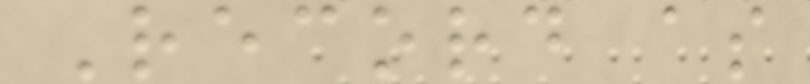Record as
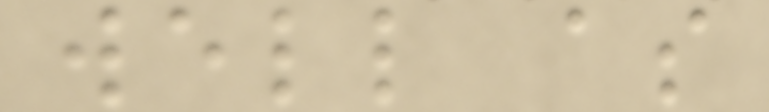well as
